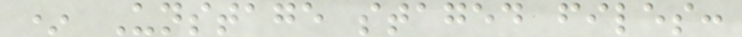* Unstage staged files:
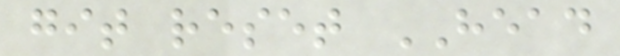git reset HEAD
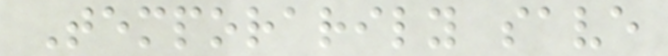Temporarily save
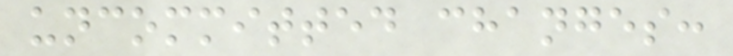uncommitted changes:
